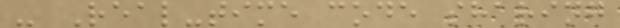- Real-time code sharing
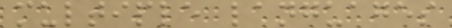multiple languages
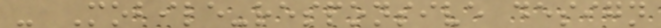- Mobile-responsive design
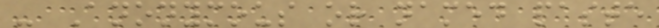- Anonymous or named paste
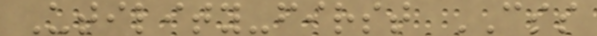Utility-first CSS
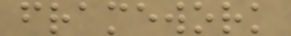framework
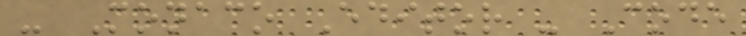- Monaco Editor - Code
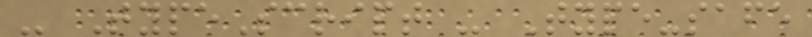- TypeScript - Type-safe
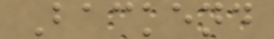Backend
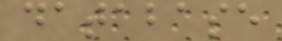database
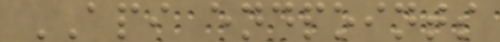API endpoints
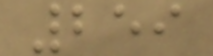259
